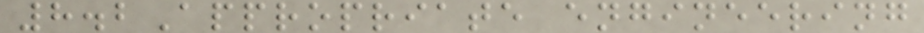8.2Appropriate engineering
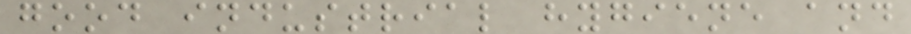good industrial hygiene and
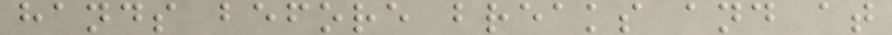hands before breaks and at
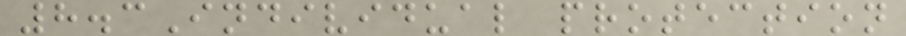8.3Individual protection
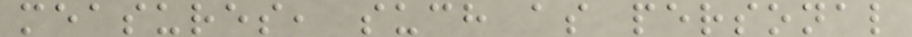measures, such as personal
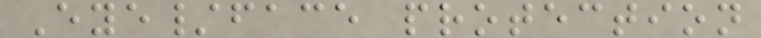Eye/face protection
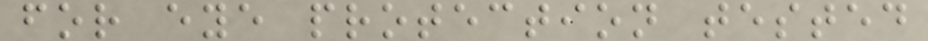for eye protection tested
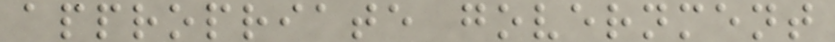appropriate government
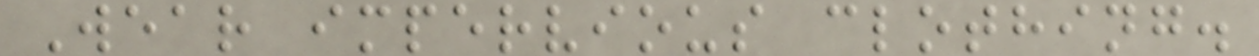Wear impervious clothing.
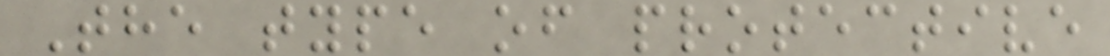The type of protective
